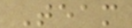Team
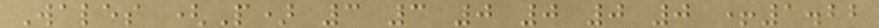Wales (P) 3 3 0 0 0 0 +1.22
